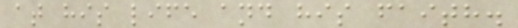at his life and his faith.
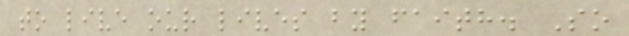to live our lives by faith. So
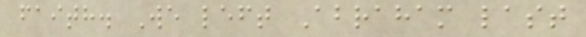faith. We left Abraham last
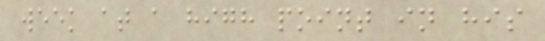week at a high point in his
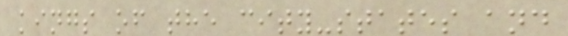kings of the city-states and
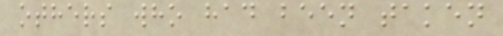others who had been taken
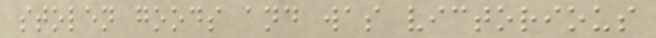stolen goods and was victorious
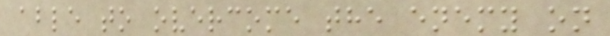able to overcome the enemy on
